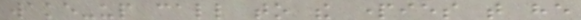wake-up call to the parties that he
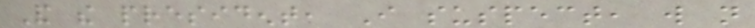And the president, I suspect, will not
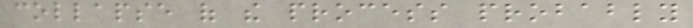collapse of the process probably
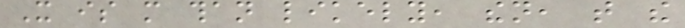It is more than likely, then, that the
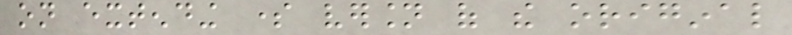on extending some version of the original
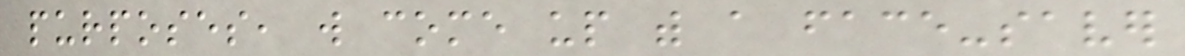purposes, will come up with a face-saver
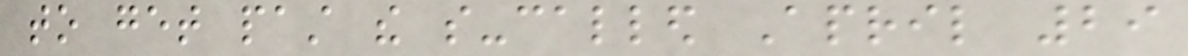to get past the so-called April 29
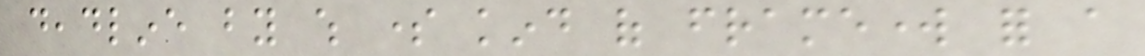deadline by which some kind of framework for a
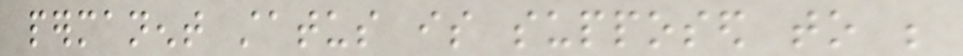permanent status is supposed to be
